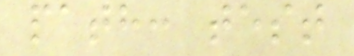path: test
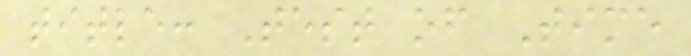title: Test of Time
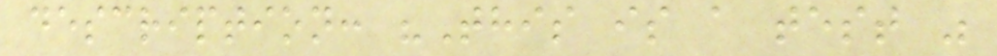description: "This is a test "
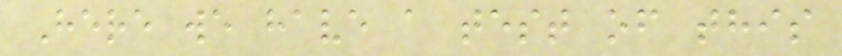Here we have a test of this
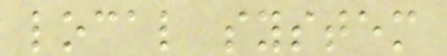local system
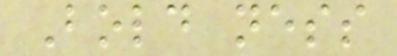Bold ness
